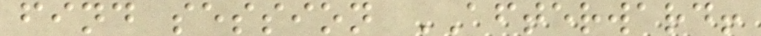find session AFTERWARD!
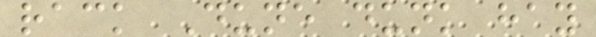rack Dune dunk hay
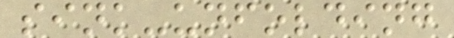sink-unfolding
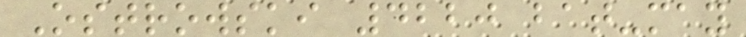Ostrowski 4220 bat-may
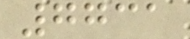7731
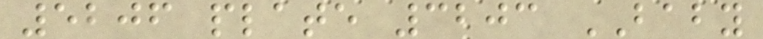5206 plate 3203 BABY
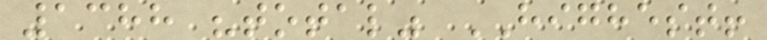1388 "total" HIGHEST!
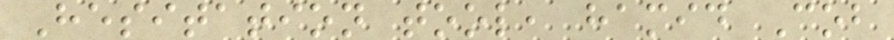Hesitation tool, hamid Cob
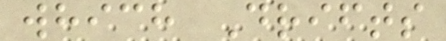which Drifts
